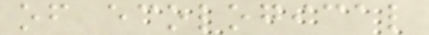of ecological
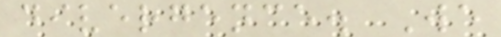divergence. We
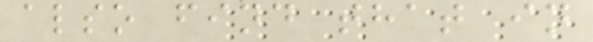also find that in
